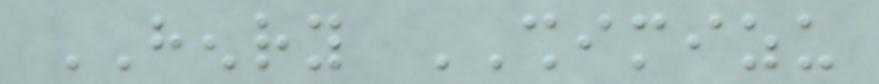HENRY SHIMIZU
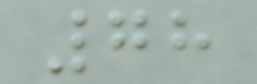78
